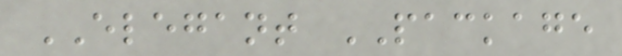ELEGANT PACKAGE
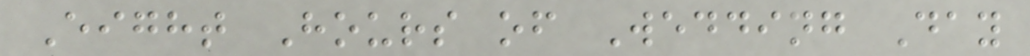Eight Hours of Wedding Day
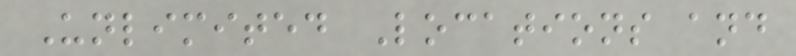Unlimited Locations and
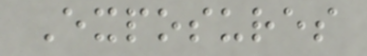Exposures
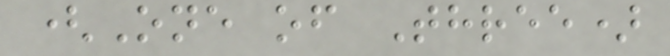(One of Three)
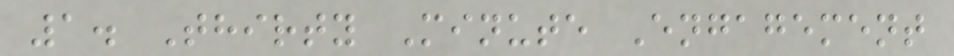1. Thirty Minute Engagement
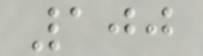100
